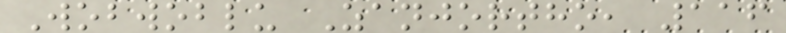Wobwoblu Zanjortho, 116
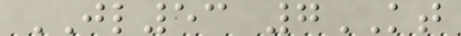JL53 7KT
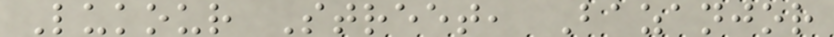Lukour Street, Bazanjor
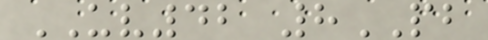UV42 8PB
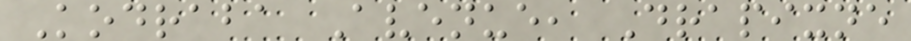Kodraba Avenue, Drapixne
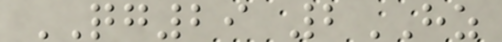QG29 2HZ
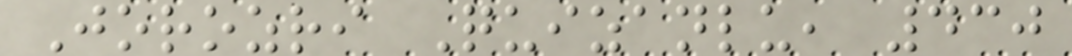Jorozri Quizanlu, 430
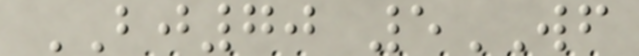BJ70 5WF
